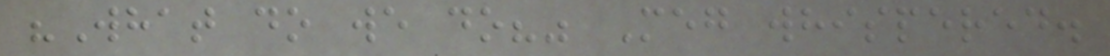"What do we do?" Meg whispered.
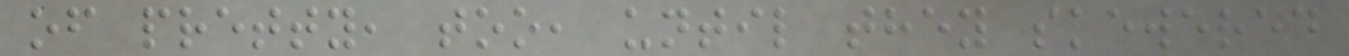of pretty, too, until they skewered
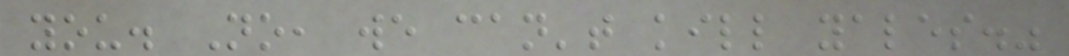you. No, we can't kill yales."
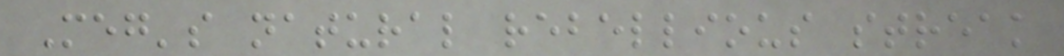Meg's natural rebellious streak
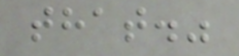that."
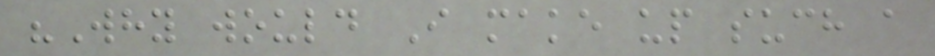"Why would I make up such a
